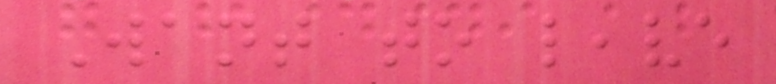Want to leave
